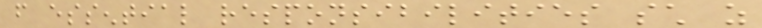from essential responsibilities such as
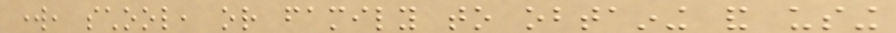work, school, or family to obtaining and using
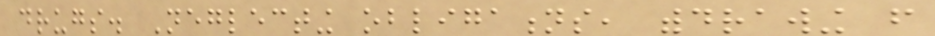drugs. Neglecting obligations, withdrawing from
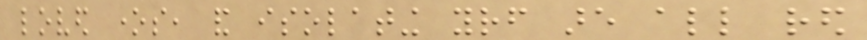loved ones, and isolating yourself are all red
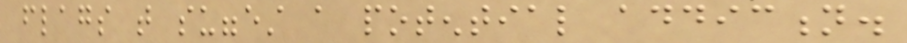flags that suggest a potential addiction.
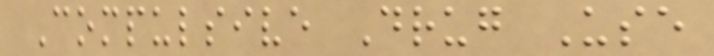Compulsive Drug Use
